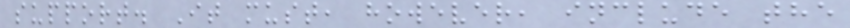support. It must, however, include the
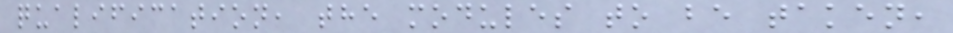qualification, the modules to be taken,
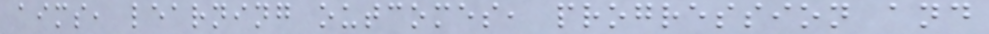aims, learning outcomes, progression and
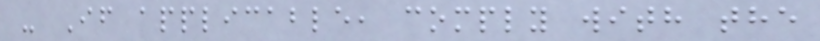- If applicable, comply with the
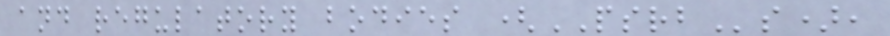and regulatory bodies (PSRBs),
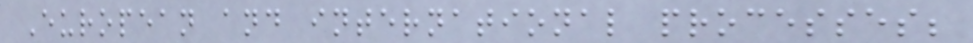European and international processes;
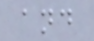and
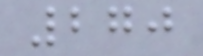270
